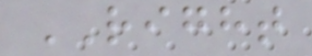RIGHT
